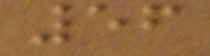56
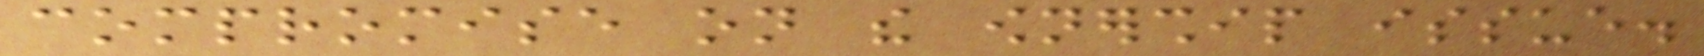compromise on the ownership issue.
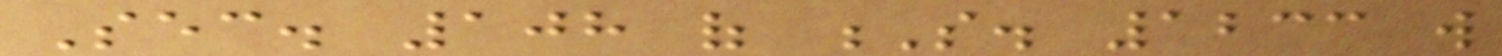Sec. 108 of S. 1233 will
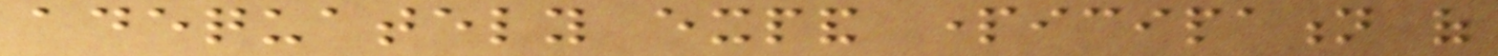adequately expand participation of
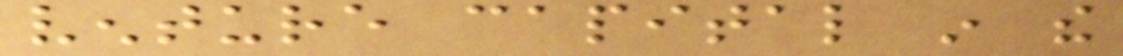venture capital in the
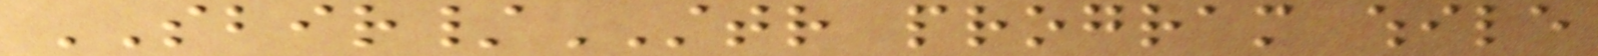SBIR/STTR program while
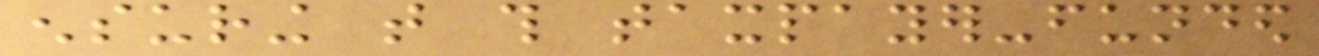ensuring that this taxpayer-funded
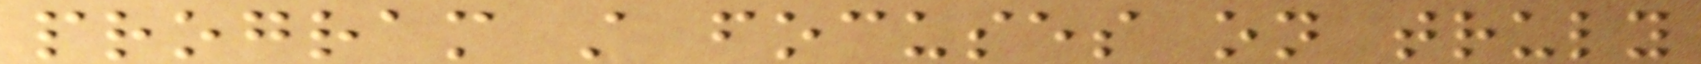program still focuses on truly
